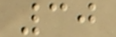30
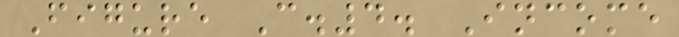Figure C.4. Income
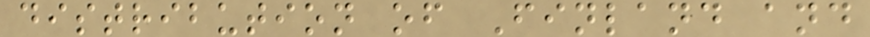distribution of Finland and
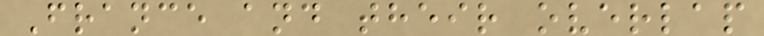France and their overlap
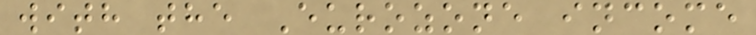with the Eurozone income
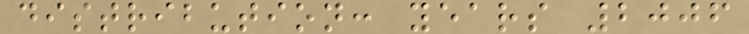distribution: years 2006
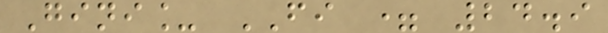Gini_ FI = 24.9
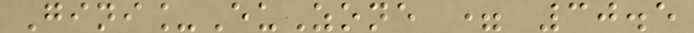Gini_EuZone = 30.5
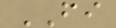FI
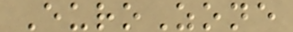EuroZone
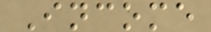Income
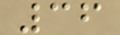36
